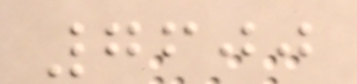7600
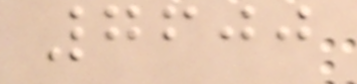7600
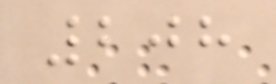208
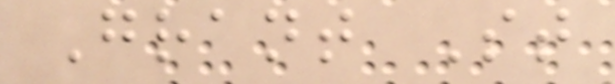Grant St
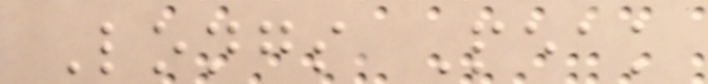Longs Peak
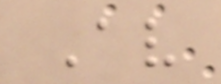Av
